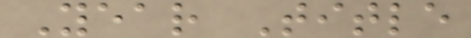Year Title
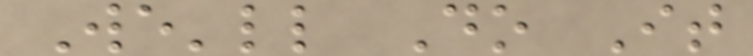We'll Do It
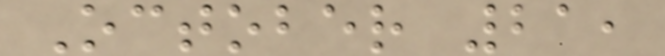October 21,
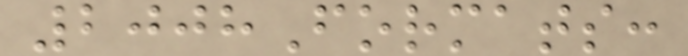2008Formats:
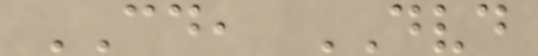CD, DVD
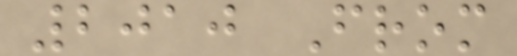2010 From
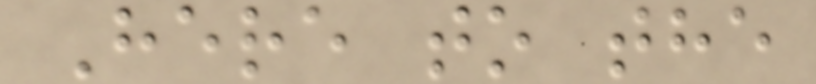Here to the
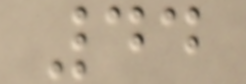44
